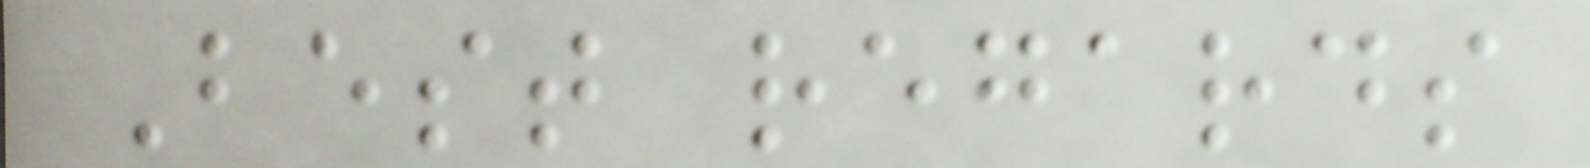Best regards
